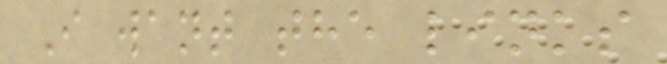I want the links
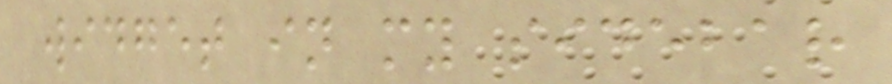widget in my sidebar
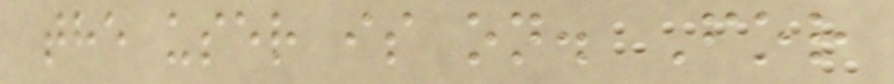the user is on. For
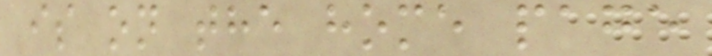is on the home page
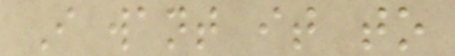I want it to
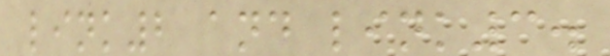link2 and link3.
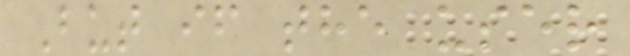But if the user
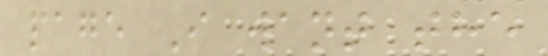page I want the
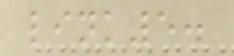link5.
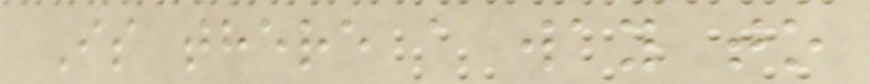Is there a way to
